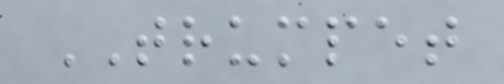TRUMPET
